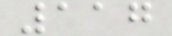117
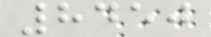8450
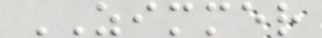ZIMMER
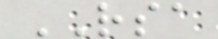RSA
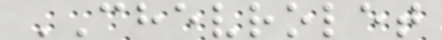CHEVROLET
